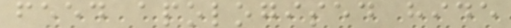feed apologised hide
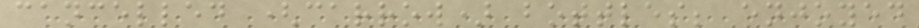cancelled (carrow) bottles; enjoyed
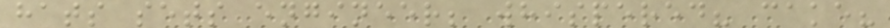hats sets engineer; whispered? cake?
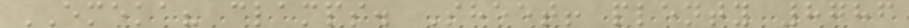EMEKA? clamps. Sheet! plenty 8786
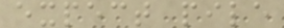expect pile
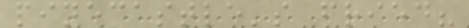pinecastle's fried?
